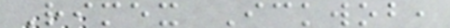Rimex Ickwob,
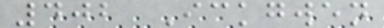402 Ickgwen
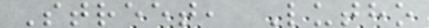Street, Lutho
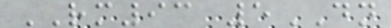RM93 5DN
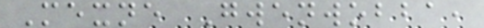Mexne Gwenwobba,
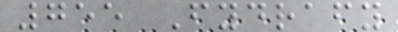755 Fydrafy
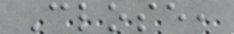Close,
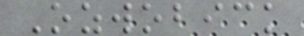Ozwobick
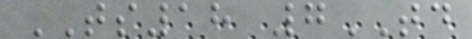TS18 7TD
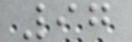97
